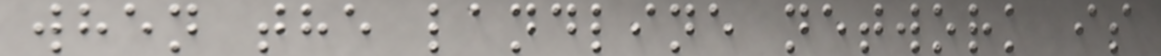when the landline network is
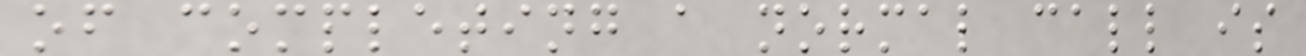of completing a normal call is
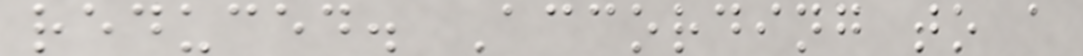reduced. According to a
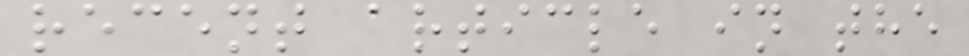recent article in the
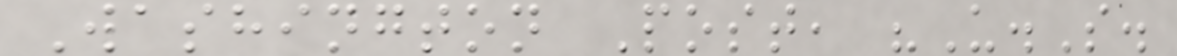Washington Post, "U.S.
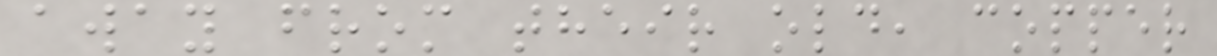away from their old, copper
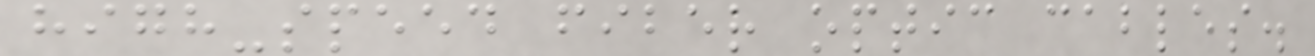high-speed fiber optic cables.
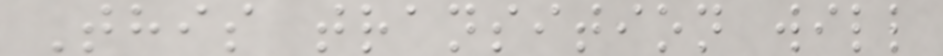This transition will
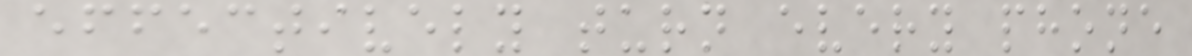effectively turn every phone
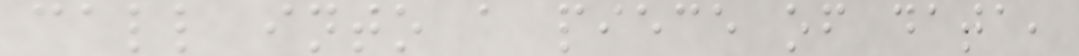call into a piece of data,
